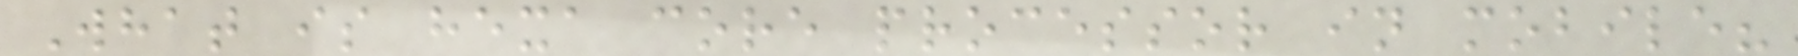What is hexa core processor in mobile?
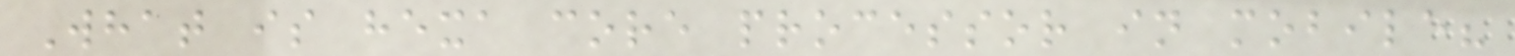What is hexa core processor in mobile?
